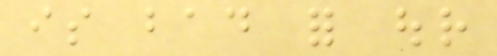is bad for our
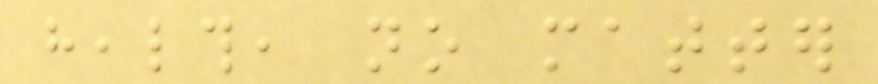health, no matter
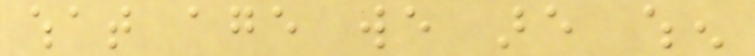what age we are when
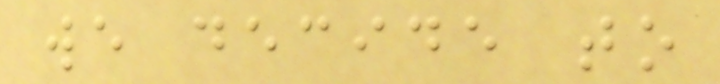we decide to
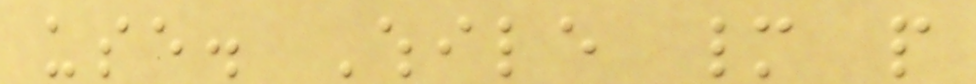use. While many people
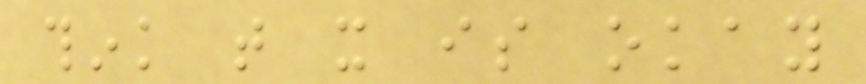think that it is okay
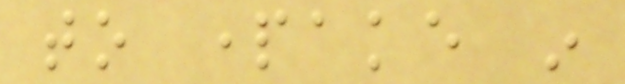to partake in
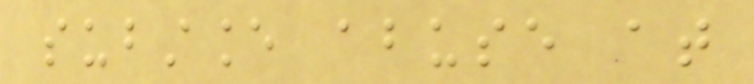substance abuse at
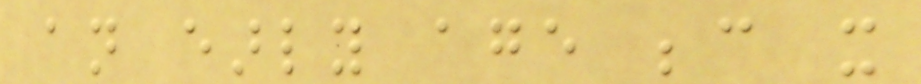an early age because it
